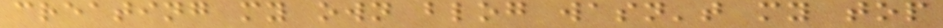creating my own blog wasn't my top
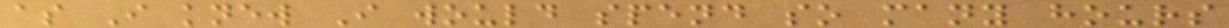as I knew I would spend so many hours
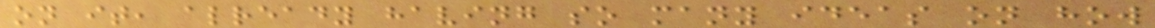on it, already having so many ideas on how
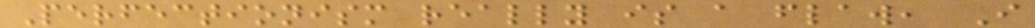Perfectionism really is a flaw, I
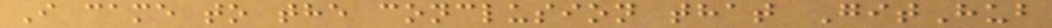I came to the conclusion that GitHub
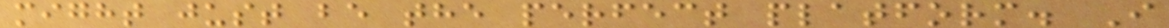might just be the perfect platform. I
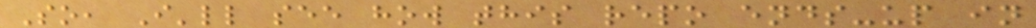So, I'll see how this repo ends-up in
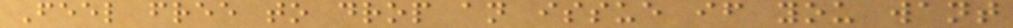Feel free to drop an issue if you want
